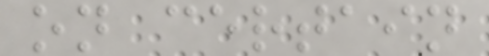on certain
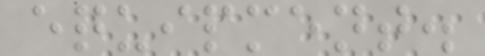equipment.
